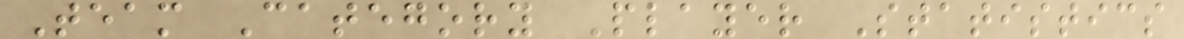Team Category Player Statistics
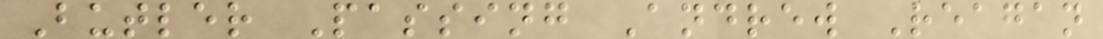Butler Passing Andrew Reagan
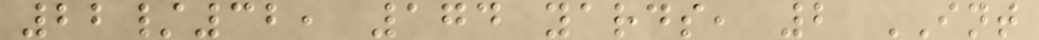22/32, 174 yards, 2 INT
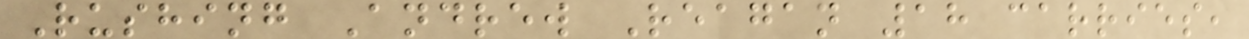Rushing Andrew Reagan 18 carries,
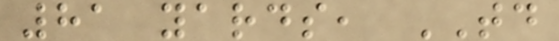81 yards, TD
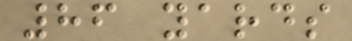86 yards
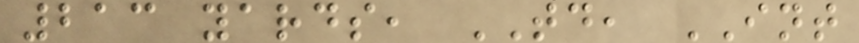213 yards, TD, INT
